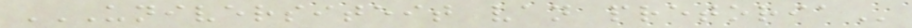UNIVERSITEIT VAN PRETORIA
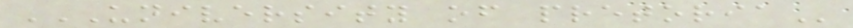UNIVERSITY OF PRETORIA
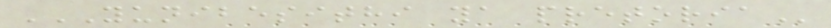YUNIBESITHI YA PRETORIA
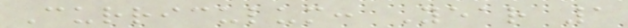Curriculum: Year 1
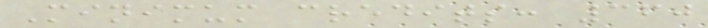Minimum credits: 360
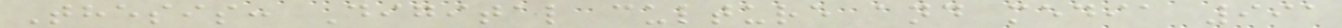Thesis: Digital culture and media 991
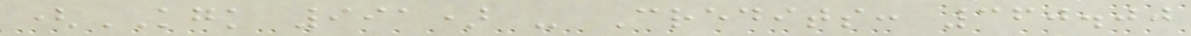(KGK 991) - Credits: 360.00
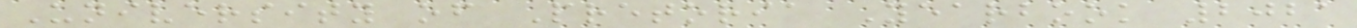University of Pretoria Yearbook 2021
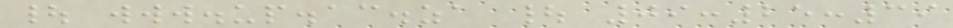| www.up.ac.za | 09:25:39
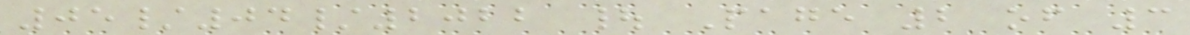05/04/2022 | Page 2 of 3
